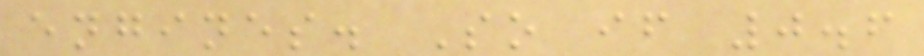engines. So if 0.6
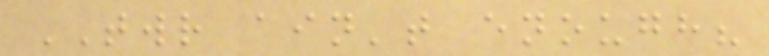TWR ain't enough?
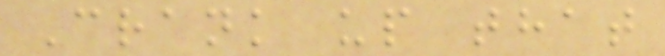Crank up that
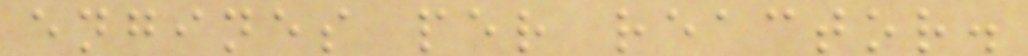engines per reactor.
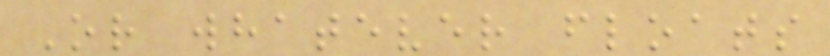Or whatever floats
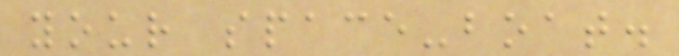your space-boat.
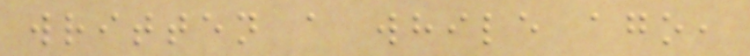written a while ago,
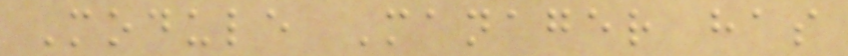Module Manager has
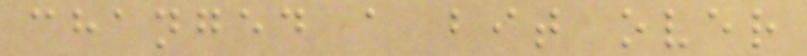changed a bit over
